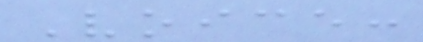Voice:
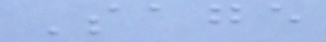Sage
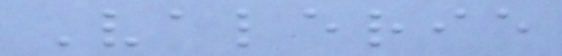Valerie
